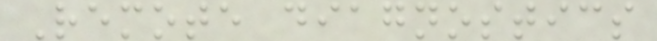Remote diagnostics
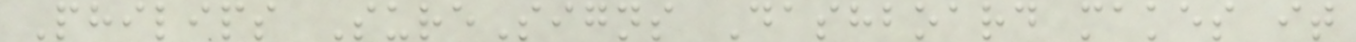Philips SureSigns Dashboard makes it
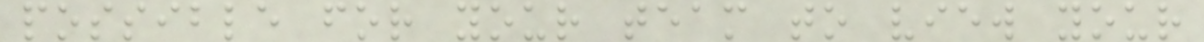possible for your team to view your
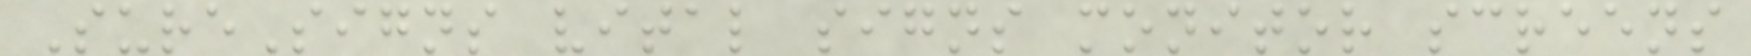SureSigns vital signs monitor screens
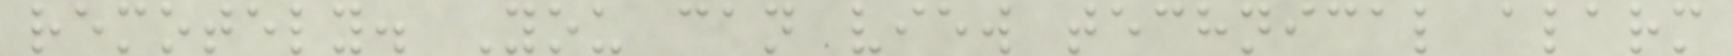remotely. You can view technical alarm
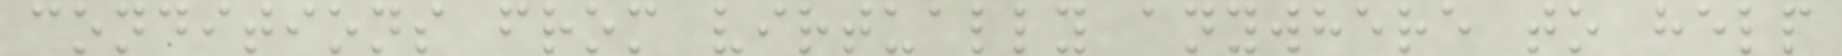conditions from virtually anywhere to help
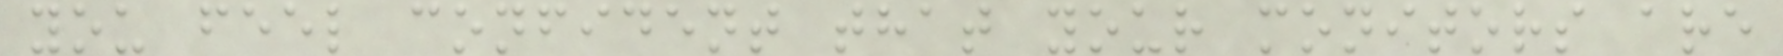you feel confident that your monitors are
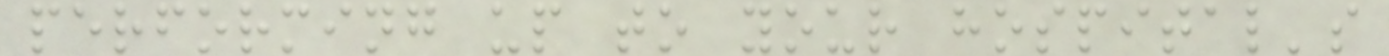performing up to your hospital's
